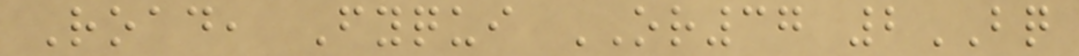Road, Fyqui OR37 2BQ
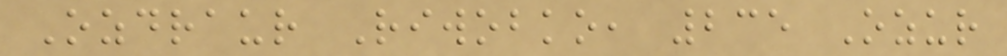Ozdraur Riwobko, 235 Ozur
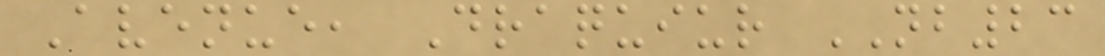Avenue, Draquiur NB23
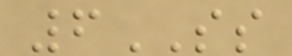6SS
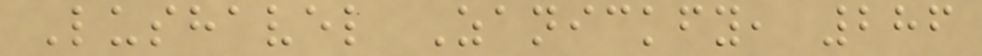Lushavel Zanickfy, 286
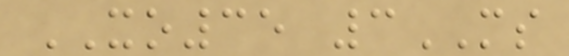XO35 3MS
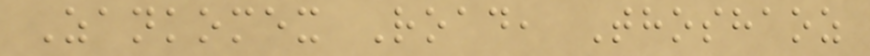Zankomex Road, Thoshaoz
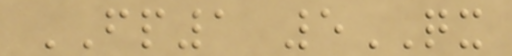FP1 5QX
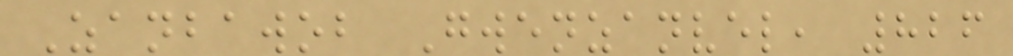Zanbawob Gwenzanvel, 826
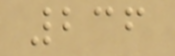236
